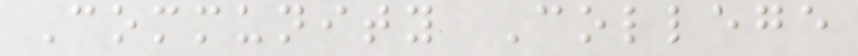Community College
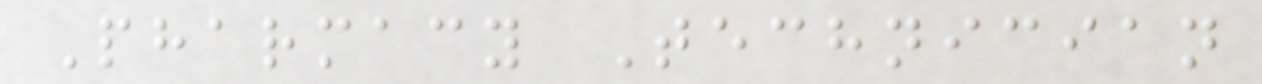Pharmacy Technician
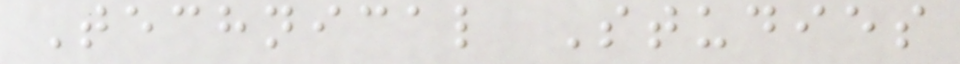Technical Studies
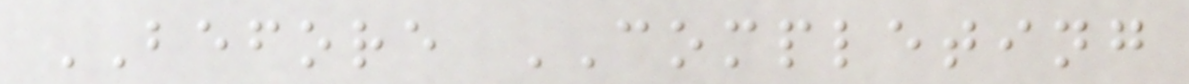BEFORE COMPLETING
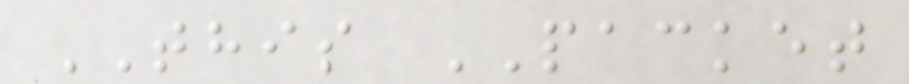THIS PACKET
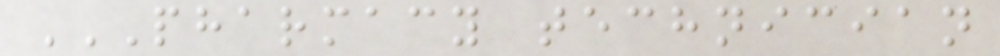PHARMACY TECHNICIAN
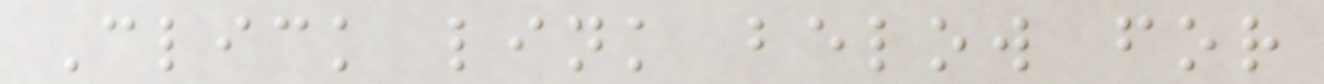Click link below for
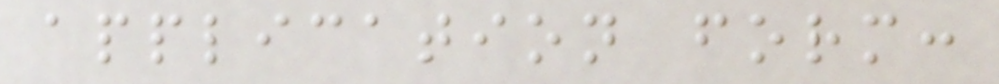application form:
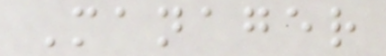Manager
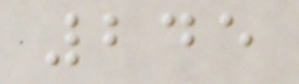245
